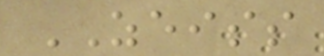ZEISS
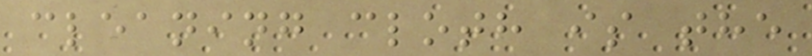cleaning cloth is the
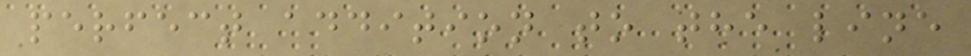perfect addition to the line
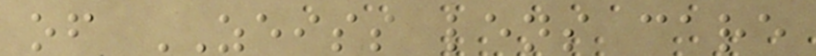of ZEISS lens care
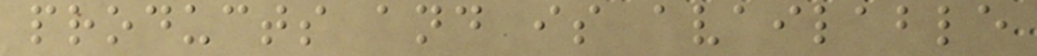products and is available
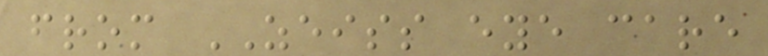from ZEISS eye care
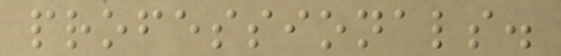professionals.
